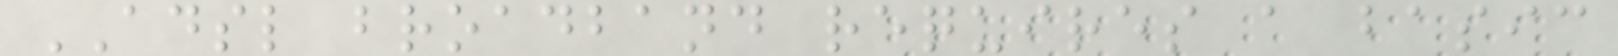ADSL broadband requires a basic
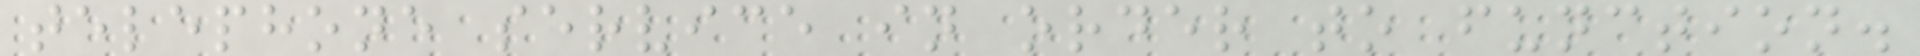telephone service in order to function.
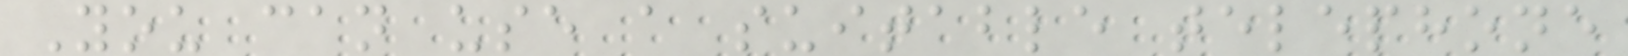You can use a suitable telephone
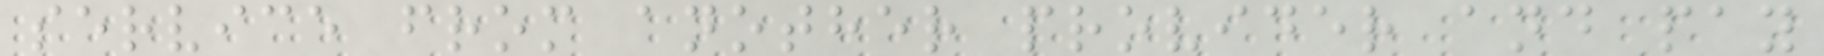service from another provider and pay
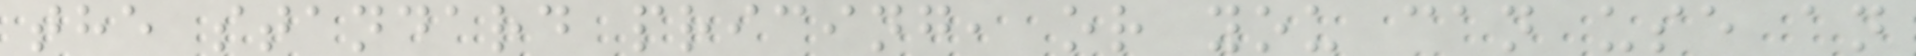the standard pricing, or you can use an
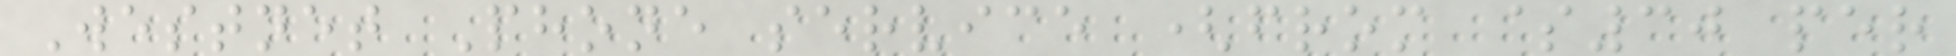Westnet Phone service (from $30 per
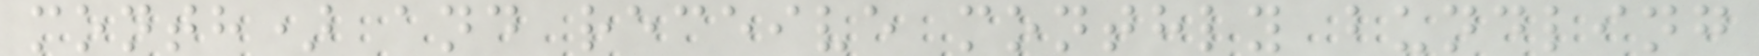month) and receive monthly bundling
